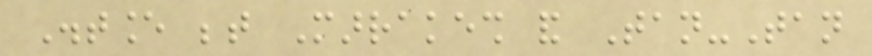Distance between Marrakesh and Tan-Tan
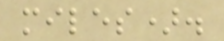miles).
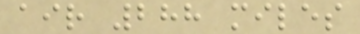air 288 miles
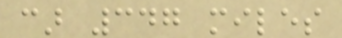car 347 miles
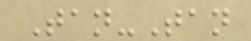Tan-Tan
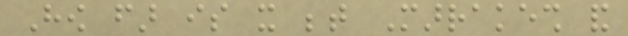How far is it between Marrakesh and
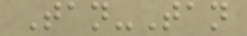Tan-Tan
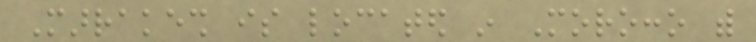Marrakesh is located in Morocco with
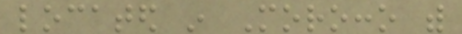located in Morocco with
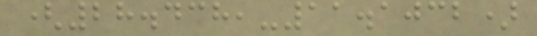(28.438,-11.1032)
